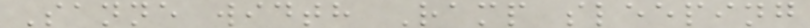Sanne width Ramp sleeping
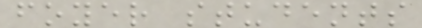foyer students
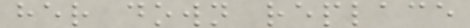her down replace
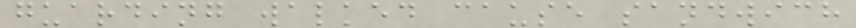guarding walked cause sandwich
